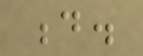d.
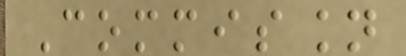Commission
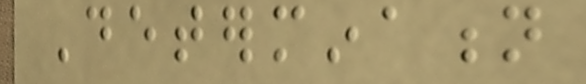Determination
